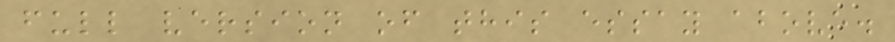full version of this essay above.
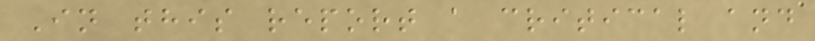In this report a critical and
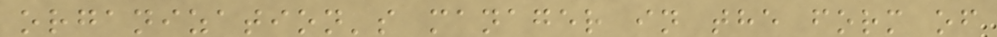organization's manager in the form of
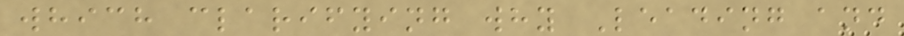which clarifying why Leading and
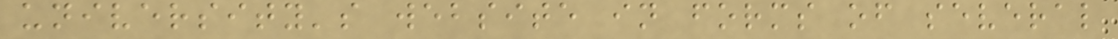university's website in forms of several
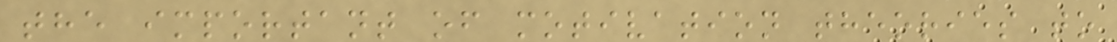the important of motivation theories to
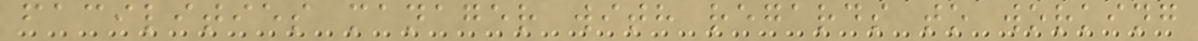facilities manager with regards to working
